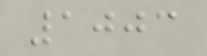1003
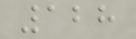128
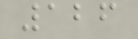126
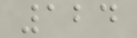124
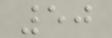50
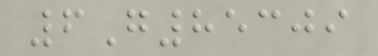6G85309
